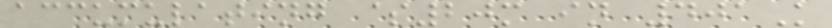accumulating $20m in 401K
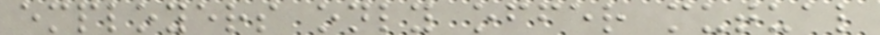employers only offer mutual
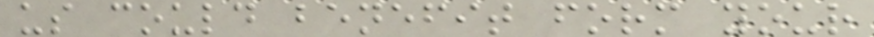us could benefit form your
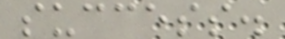success.
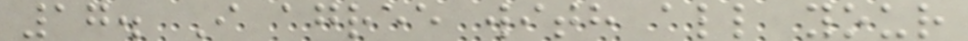17. I agree with all your
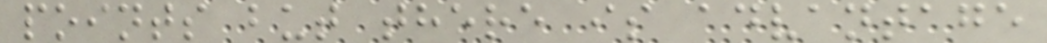points but there is advantage
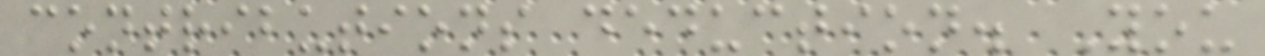contributions deduction. You
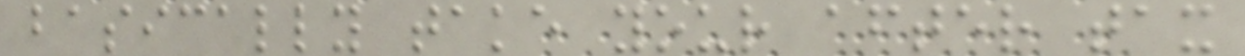basically take your after tax
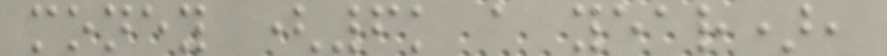money (6k a year),
